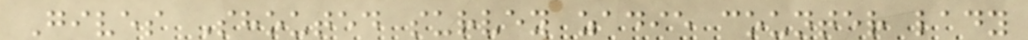Gives Shouted survey zadie counter lady
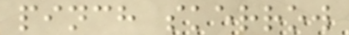pinch skerrow
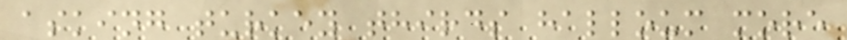asking turkey thirds halloum more
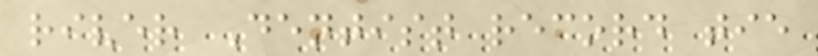river Dentist record tie
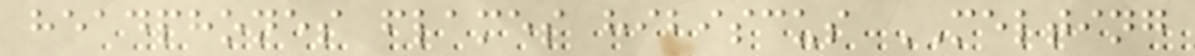headphones flames hibiscus MELTING
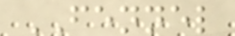FENNEL
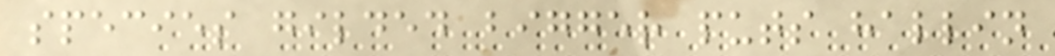species gilded bigger puts hallin
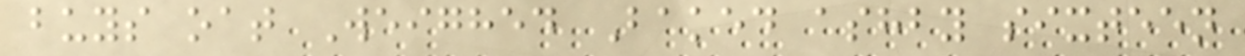buys oat Weighed Baked ashby sixteen
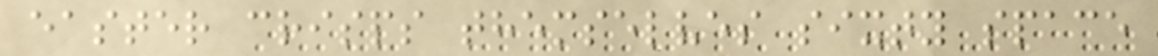easter crisps themselves sixty space
